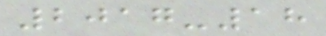2017-18
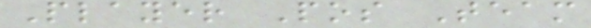Player Pos Team
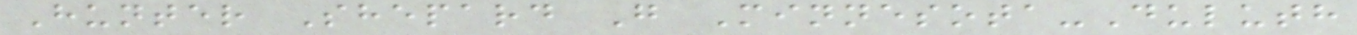Hunter Shepard G Minnesota-Duluth
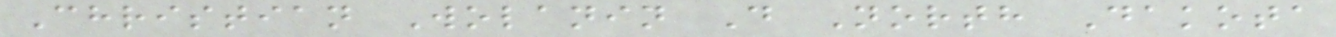Christian Wolanin D North Dakota
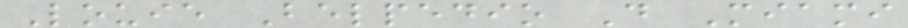Louie Belpedio D Miami
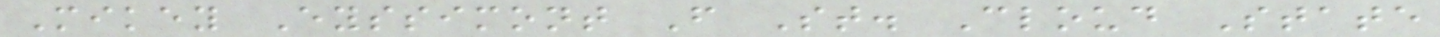Mikey Eyssimont F St. Cloud State
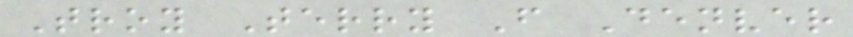Troy Terry F Denver
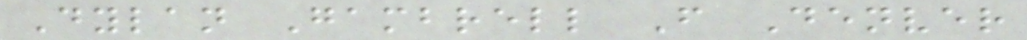Dylan Gambrell F Denver
